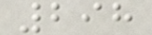298
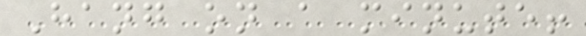Hang on a minute!
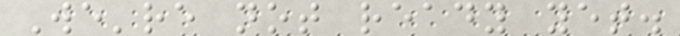We're not ready yet.
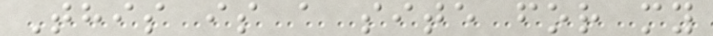This is a site for my
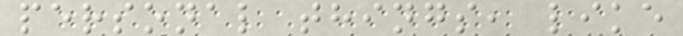personal things, like
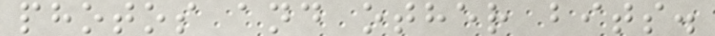photos and other bits.
